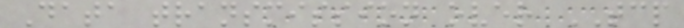Data transmission over TCP
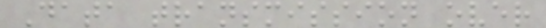Data transmission over
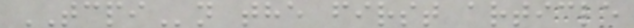TCPIn the first article
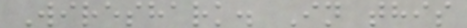Wireshark. In this
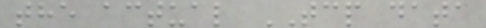the actual TCP data
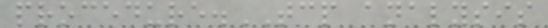procedure.TCP analysis
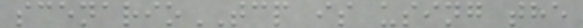scenarioTCP is using the
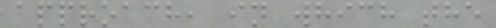approach, in which the
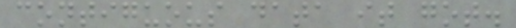contiguous data it got.
